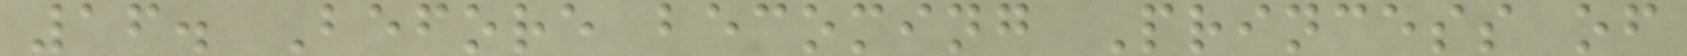16. Before becoming Princess of
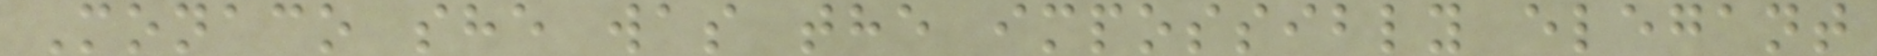Monaco she was the impossibly elegant
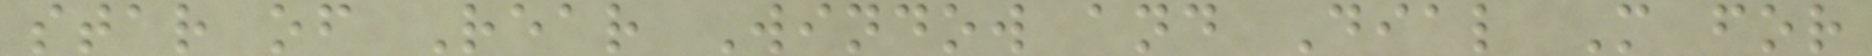star of Rear Window and Dial M for
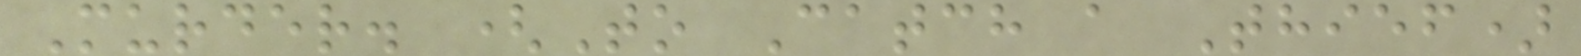Murder. (To Catch a Thief)
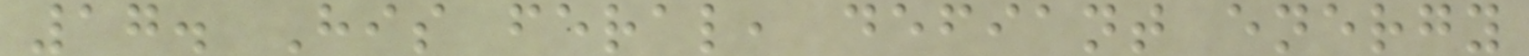17. His feral, defiant energy
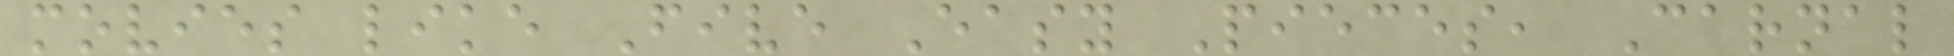movies like Five Easy Pieces, Carnal
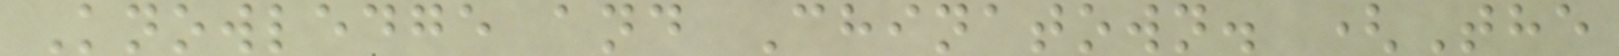Knowledge and Chinatown. (The
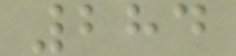284
